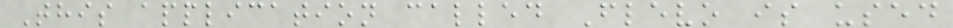This application called Flevo is used
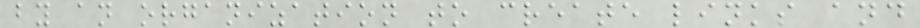by an organization to create links and
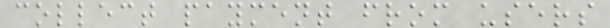collect payment from users
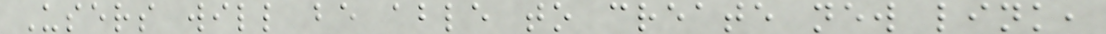Users will be able to create new link,
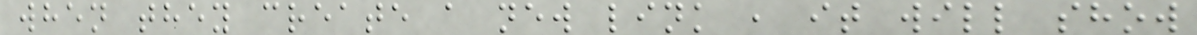when they create a new link , it will show
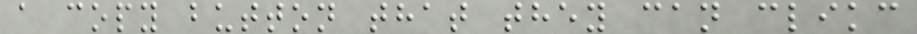a copy button that they can clikc
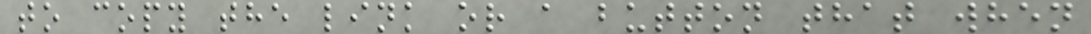to copy the link or a button that when
